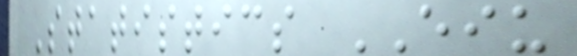Statistics EIU
